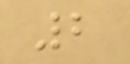2
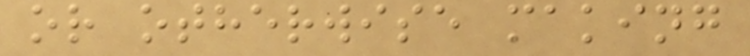or otherwise making
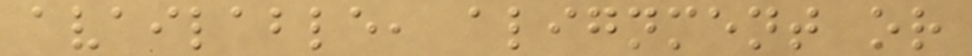available, alignment or
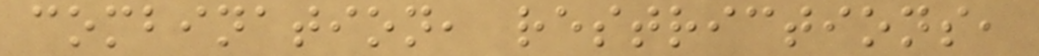combination, restrictions,
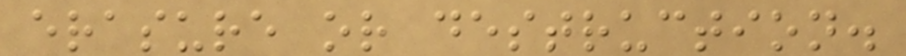erasure or destruction.
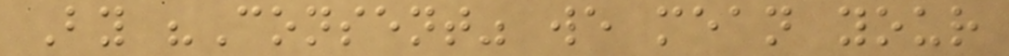By "Consent" we mean your
